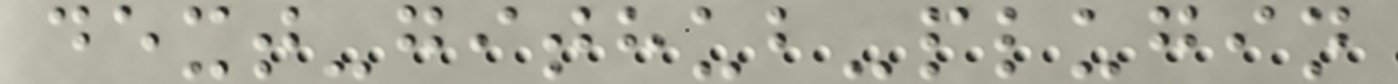dext-github-plugin
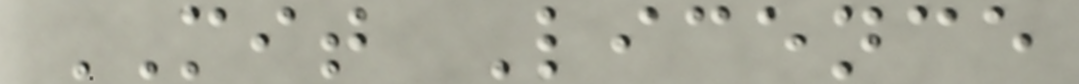MIT Licence
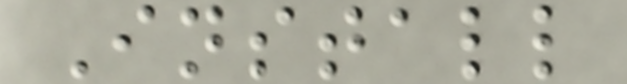Install
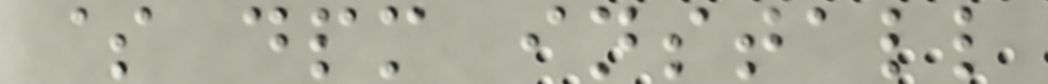$ dpm install
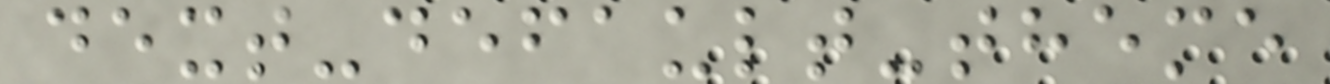dext-default-theme
